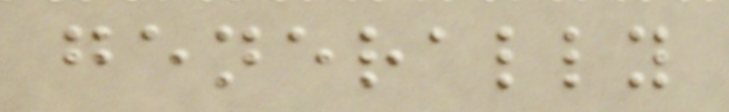generally
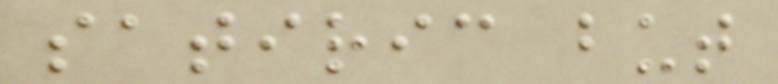satiric but
